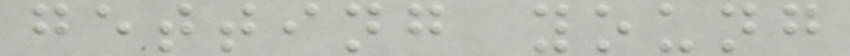getting young
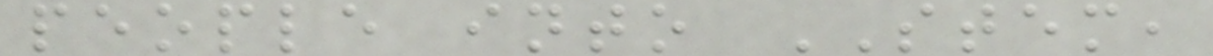people into STEM,
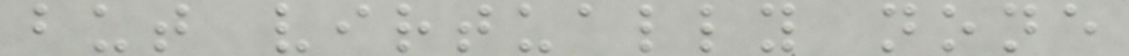but virtually none
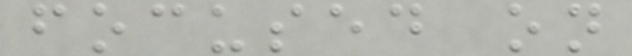focused on
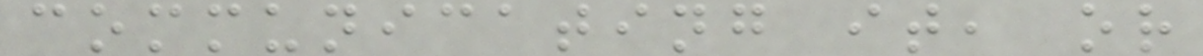communicating it, or
